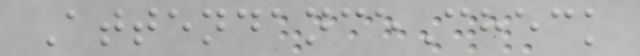AttendanceCheck
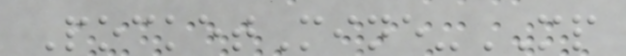PocketMine-MP
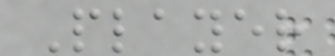Player
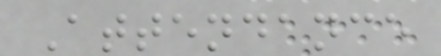Attendance
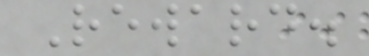Reward.
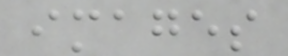images
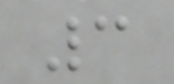3
